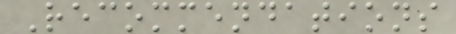Recommendations
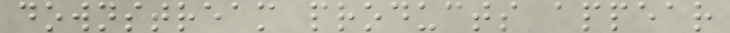downstream products appear
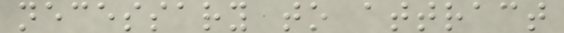necessary to attract
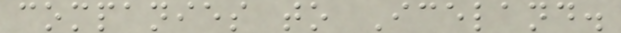companies to Iceland.
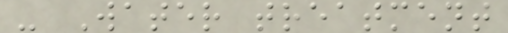- Water treatment
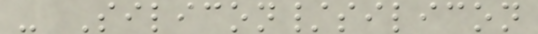- Silicon/silicon
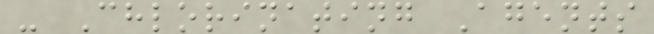- Chlorinating Agents
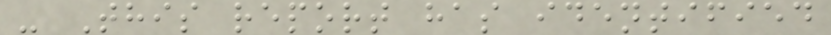- This report has identified
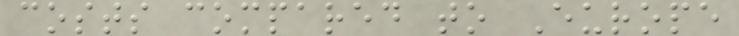costs compared to Europe
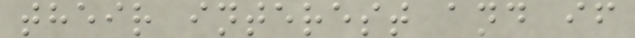their interest and if
